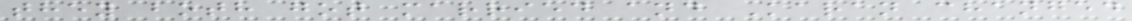they both got married and Karan changed
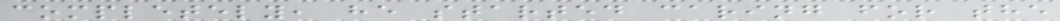completely, he started caring for the
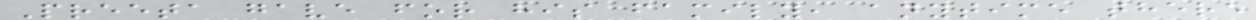Preeta gave for his family, anytime there
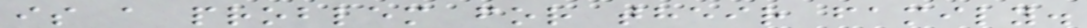is a problem for their family.
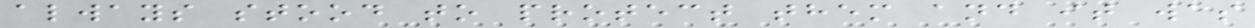always stood to protect them and it was
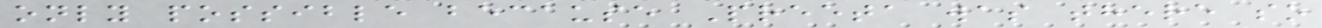only possible because Preeta was there so
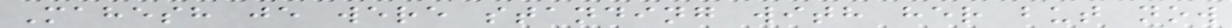Mahesh je were standing with her but now
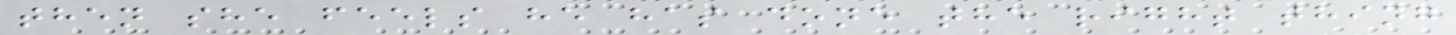then she feels he has done the right thing
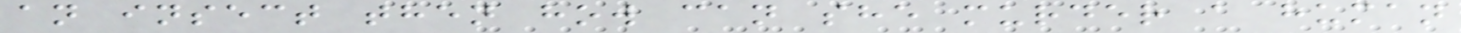an insect then how can she murder a human
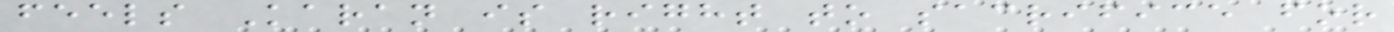feels Karan is right to sacrifice for
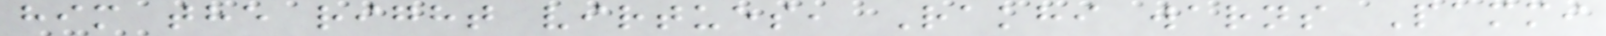him the right virtues, Rakhi warns Pammi
